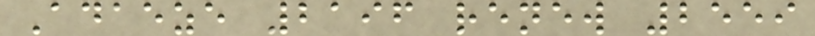Adaeze 2196 renew 2559
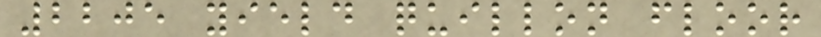2205 yield quillon floor
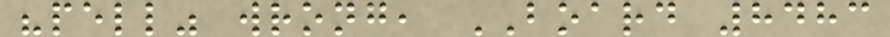"pell" wrong, BOARD 8483
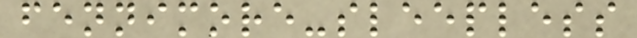fennimore-sleepless
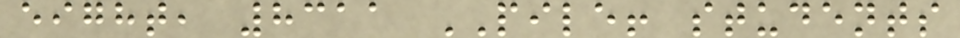eight, 8311 PILE! students
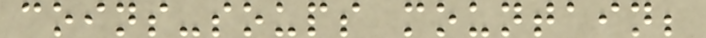coins-soups mountain;
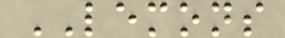LEMONS
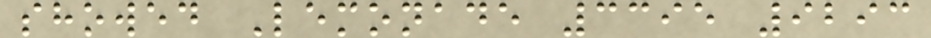showed Lemonade 3395 9293
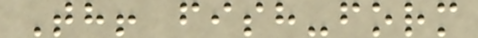Th! fish-form
